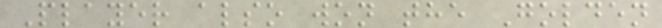Player also won the Golden
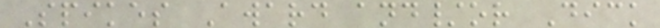Spikes Award and/or Dick
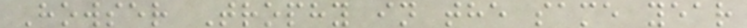Howser Trophy in the same year
